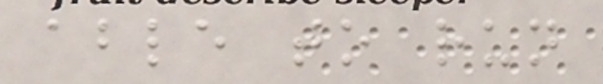able to run
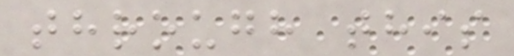through this
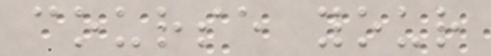course your
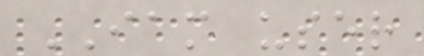IAM user
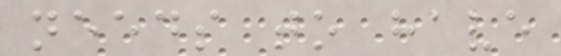needs to have
